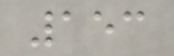153
